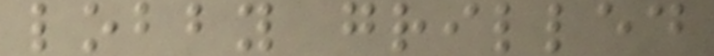lobby grilled
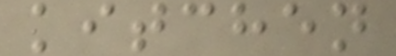kitchen
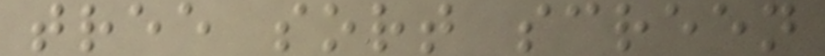tree sort screen
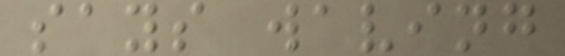says waving
